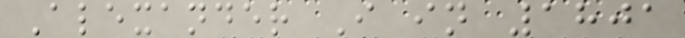Alexander I in 1801
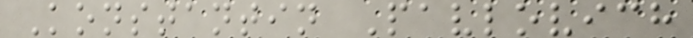Konstantin Pavlovich
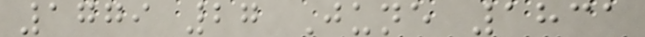1779 27 June 1831
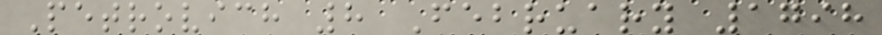Petrovich 8 February 1798
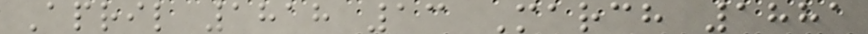April 1818 13 March 1881
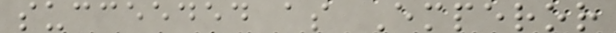succeeded as Emperor
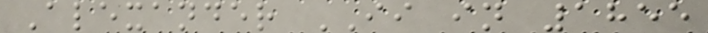Alexander II in 1855
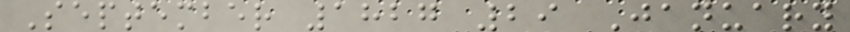September 1827 29 January
